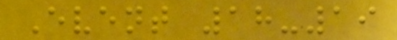Event 18-19
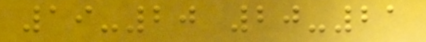19-20 20-21
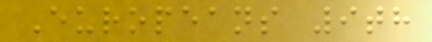Europeans 9th
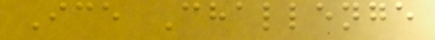Ice Challenge
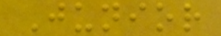Junior
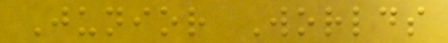Junior Worlds
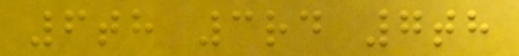6th 3rd 7th
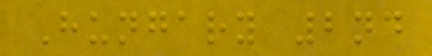Hungary 2nd
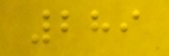289
